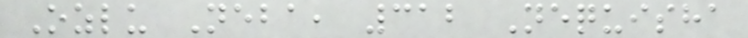Ozlu Neba, 312 Nequisha
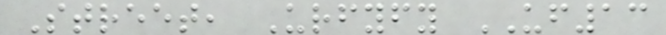Street, Urfyfy UF13
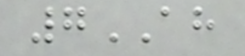7AH
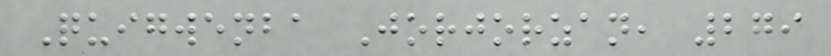Quigwenba Jorjorzan, 279
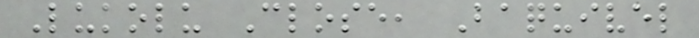Lukolu Close, Baquivel
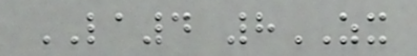LA4 8ZX
